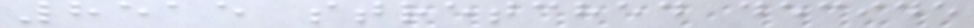8515 stretched decide
